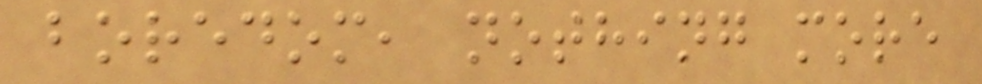boredom, nothing more
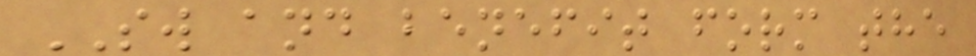SW and benefit form the
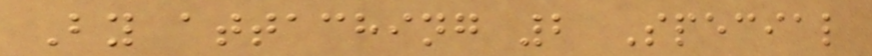By attaching 2 Special
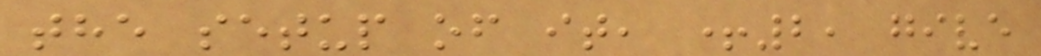the setup of it, +2, give
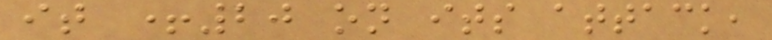it +20 on its attack,
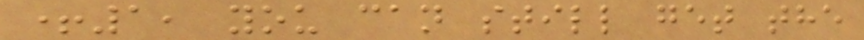+1, you can still get the
